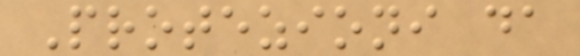Protezioni da
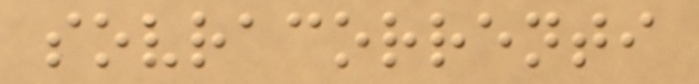sovracorrenti
